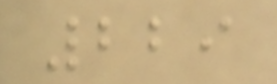229
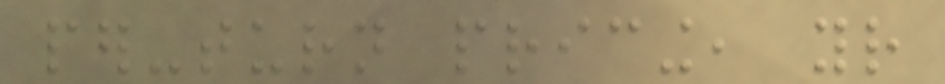per-turn pricing, your
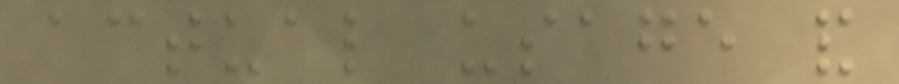actual usage and
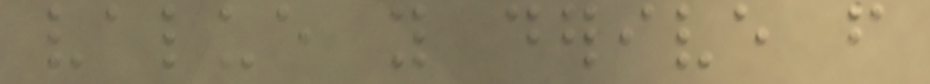value you derive from
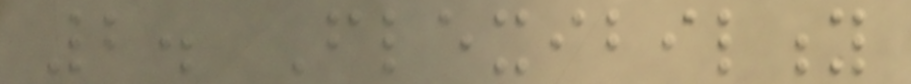2. Flexibility
